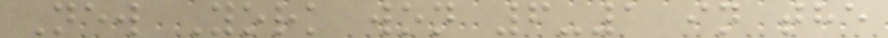New York won 6-1 in the
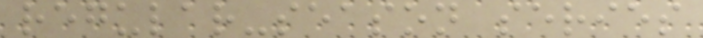regular-season series
